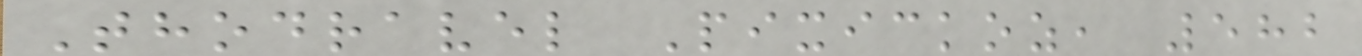Thodravel Pixickoz, 582
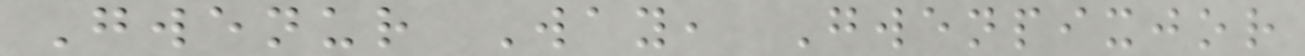Gwenur Way, Gwenpixjor
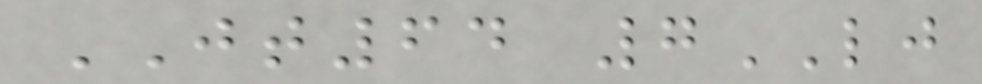JT64 7LJ
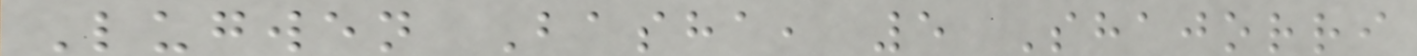Lugwen Basha, 5 Shajorri
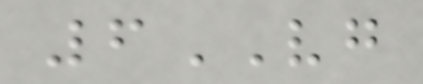6VG
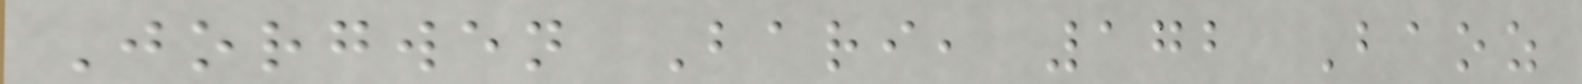Jorgwen Bari, 172 Baoz
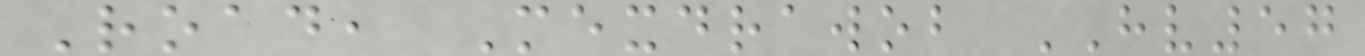Road, Mexdrawob HV57
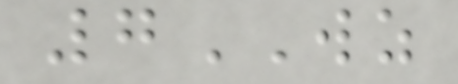7WZ
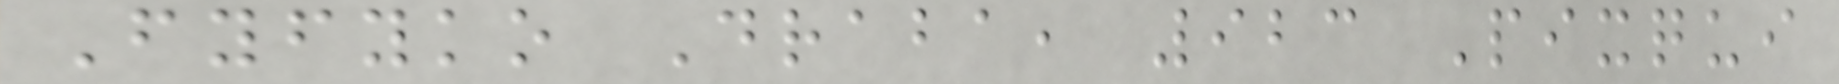Fyfyko Draba, 923 Pixqui
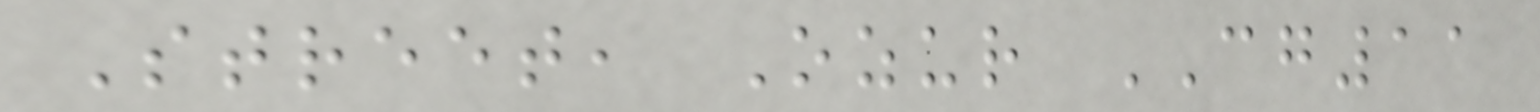Street, Ozur CG11
